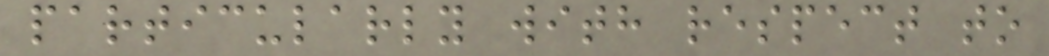particularly with respect to
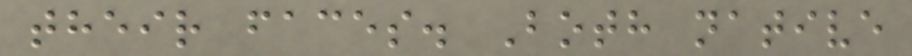their faces. Both native
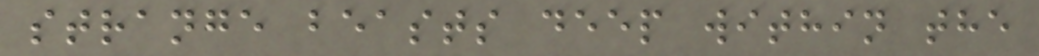strange beasts deep within the
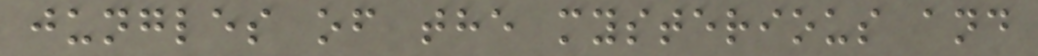jungles of the mysterious and
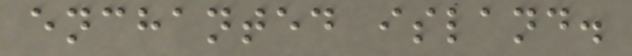enchanted island.
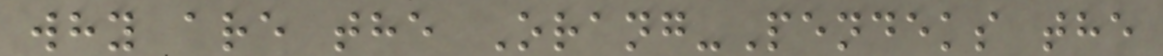why are the Orang-Pendeks the
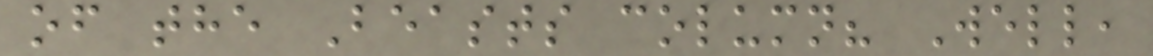of the Beasts column? Well,
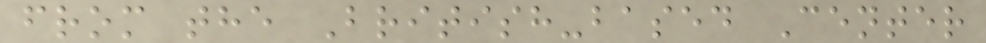from the British-based Center
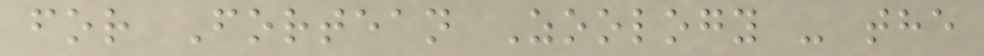for Fortean Zoology - the
